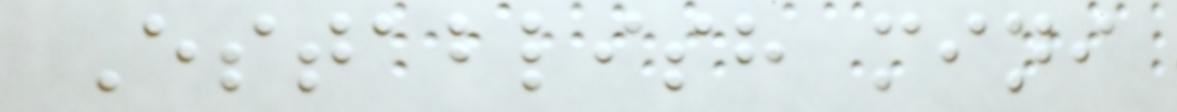Establish mini
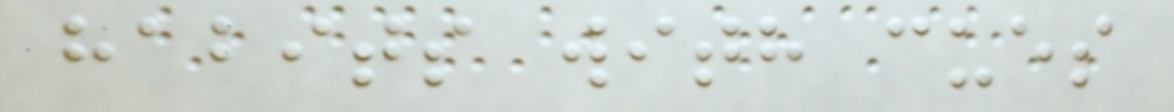habits with cues
